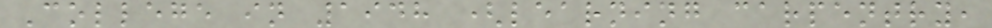College in 1948 (learning carpentry,
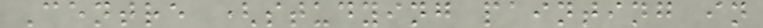Centre (studying painting in
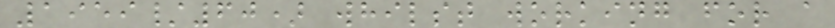1959/60) whilst working for a
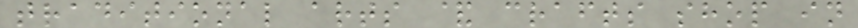traditional arts & crafts shop in
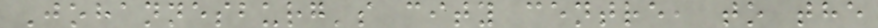Johannesburg's city centre, to the
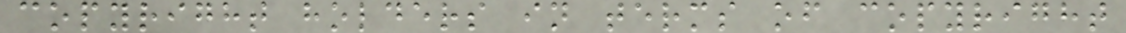copyright holders in terms of copyright
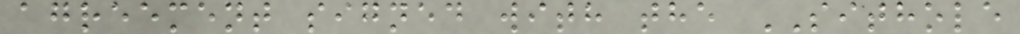agreement signed with the SITHOLE
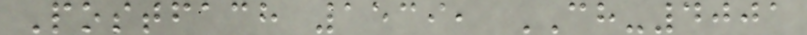Postfach 1539, CH-4001
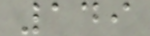149
